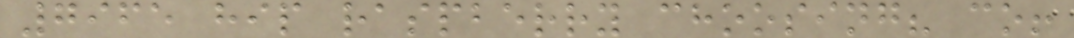7965 hip raspberry choosing? co!
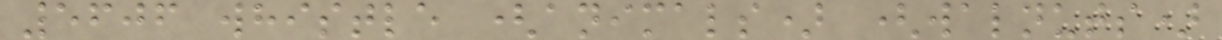5606 whistle (animals) (walnuts)
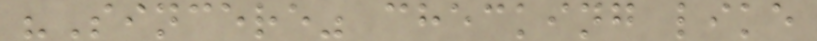"Sincere" checking like
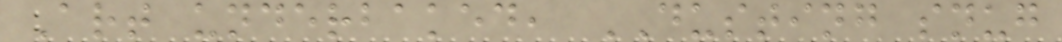Art underbaked, DUSTING snug
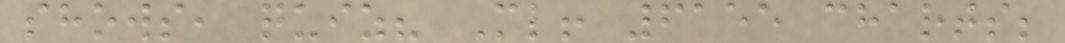shows, quiz? Ml! 6155 charts;
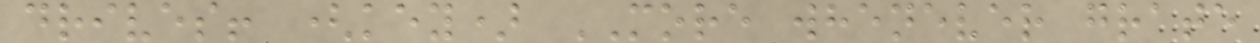drives! (key) MORE whenever grate
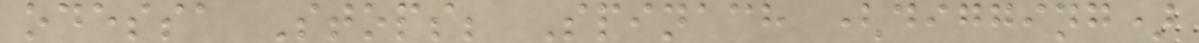odessa Stops; Spinach (digging)
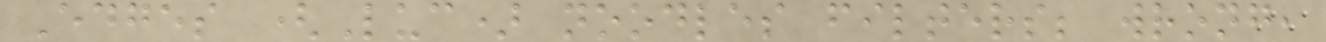Edges (Luc) noodles filters; wrong,
